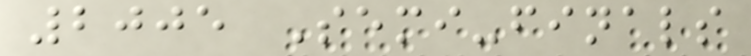2005 Semi-finals
